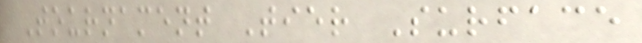Tournament Tier Surface
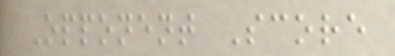Opponent Score
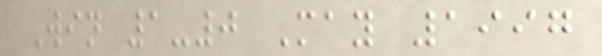Win 1-0 May 1997
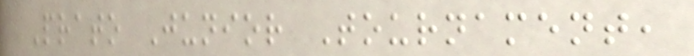Prato Junior Tournament,
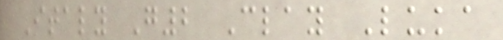Italy G2 Clay Luka
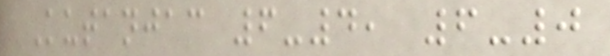Kutanjac 6-4, 6-0
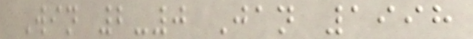Win 2-0 Jan 1998
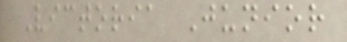Victoria Junior
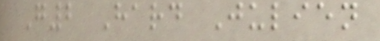G2 Hard Julien
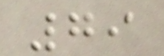79
